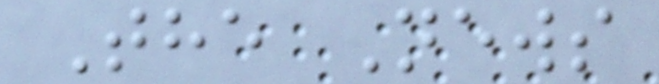The News
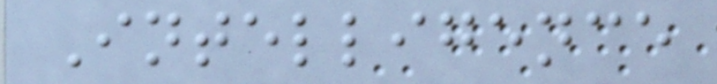Intelligence
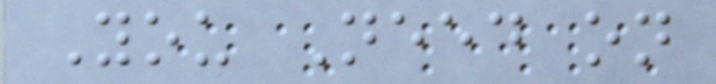You Need on
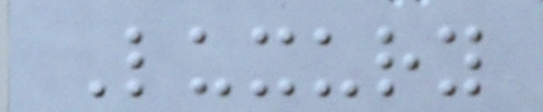Luxury
